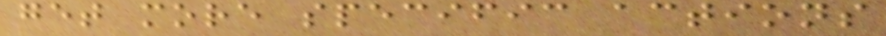get more specific actions
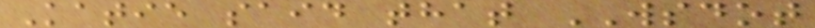Katie said that WSDOT
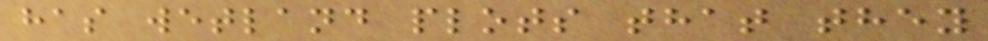has wetland plots that they
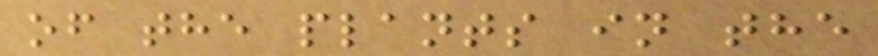of the plants in the
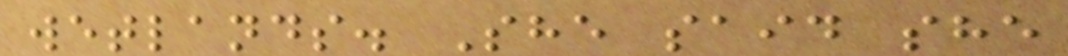wetlands. She said she
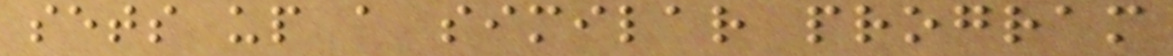sets up a similar program
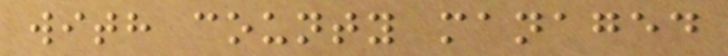with county managed
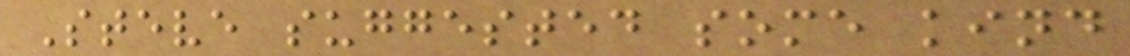Steve suggested some kind
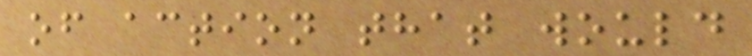of action that would
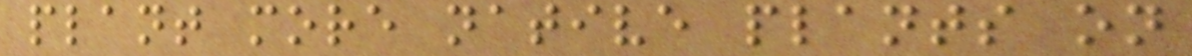plant more native plants on
